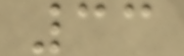33
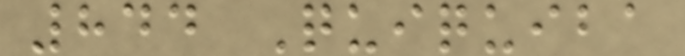844 Quiquiba
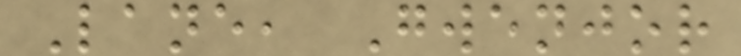Lane, Gwenjor
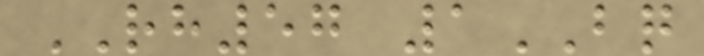RH57 1BQ
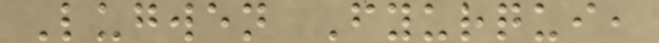Lugwen Fyurqui,
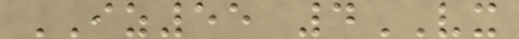IZ55 4VX
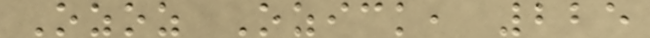Ozoz Ozick, 225
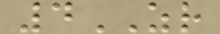4ZR
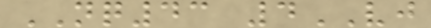NQ43 4VJ
